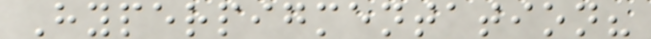Hyperpigmentation?
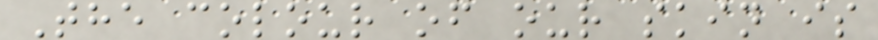The colour of our skin is
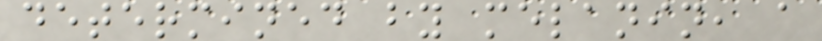determined by melanin, a
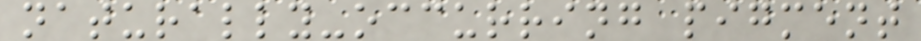naturally-occurring pigment
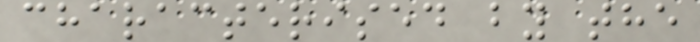characterised by the
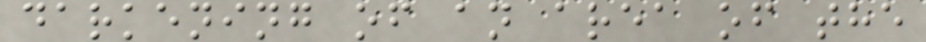darkening of an area of the
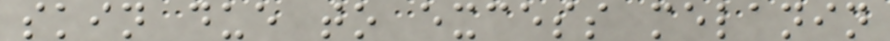skin due to excess melanin
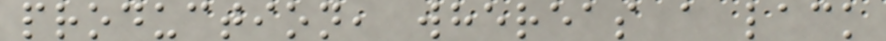production, whereas a lack
